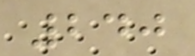240
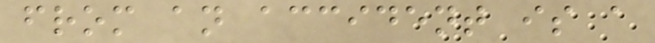from an accident is a
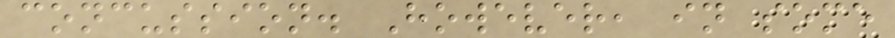concussion. However, in some
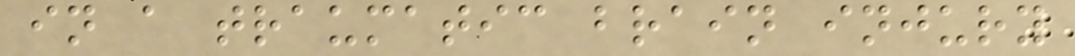in a traumatic brain injury
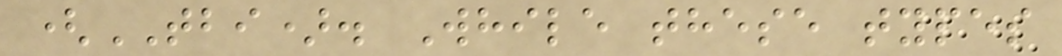(TBI). While these types
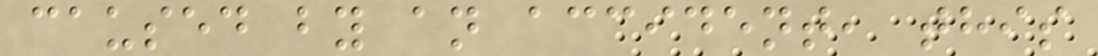caused by an accident, this
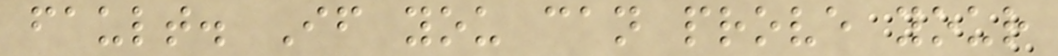fault. If you can prove your
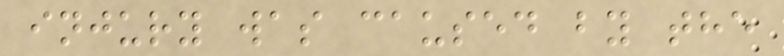injury was caused by the
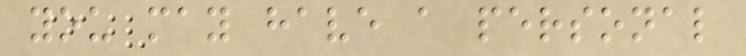you may have a personal
